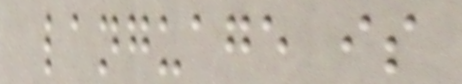language is
